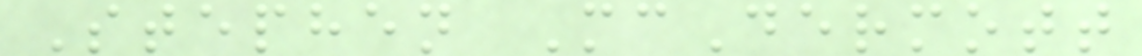Stephen McDermott
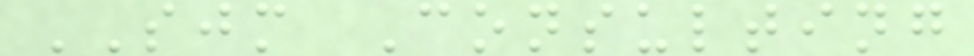SJM Consulting
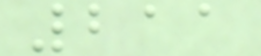211
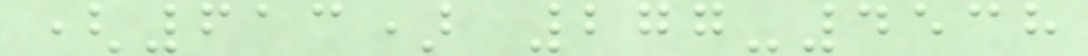(613) 277-4538
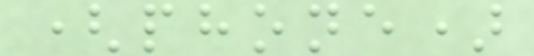(phone)
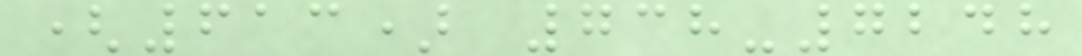(613) 738-7248
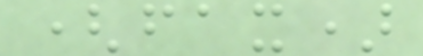(fax)
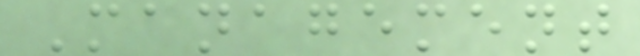Management
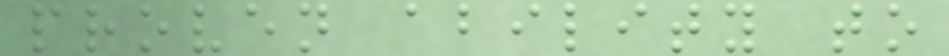proven ability to
